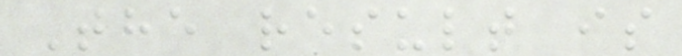The result is
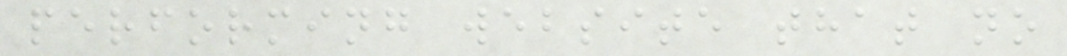performing website that no
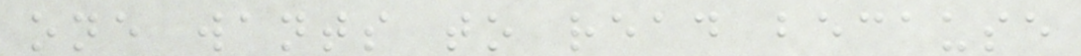one wants to read because
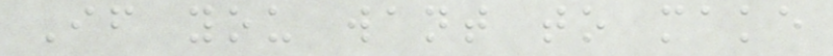If you want to make
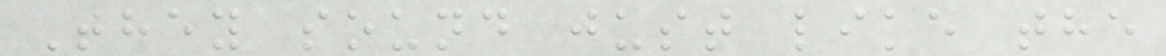They sound just like the
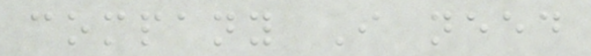company I need
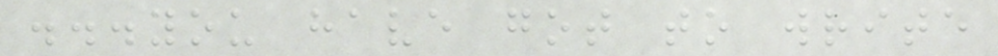...you have got to write
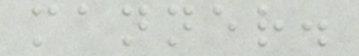manner.
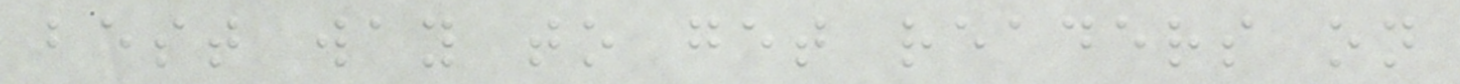best way to get readers on
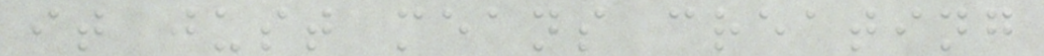it just means creating
